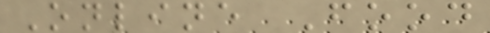Online Food
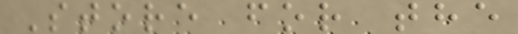Store for the
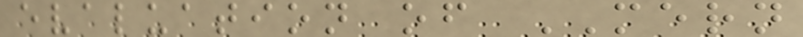evaluation of MERN
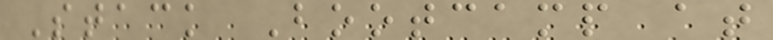Stack Bootcamp at
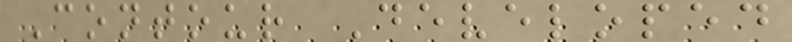Contour Developed
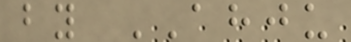by AHJU
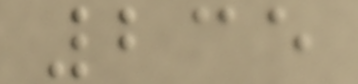235
